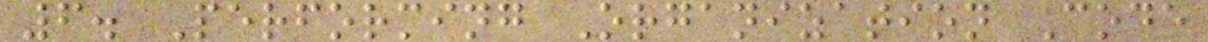6. Performing Organization Code
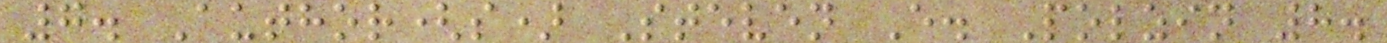7. Author(s) Steven E. Polzin 8.
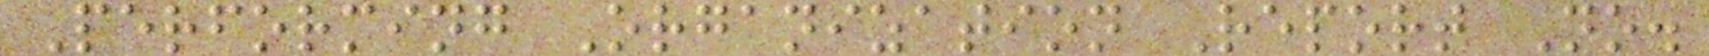Performing Organization Report No.
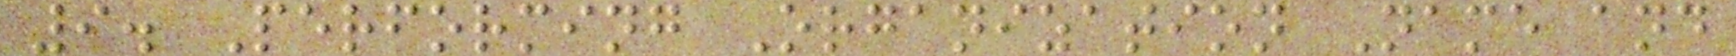9. Performing Organization Name and
